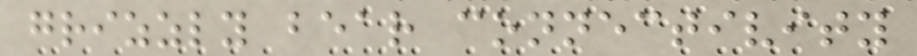grizzly bear connectivity
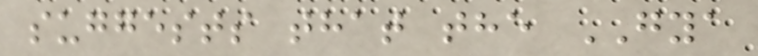suggests that the GYA
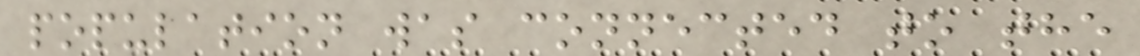population was connected to the
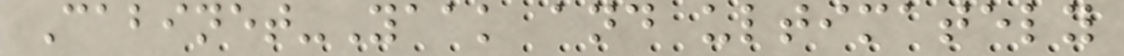Cabinet-Yaak and ultimately
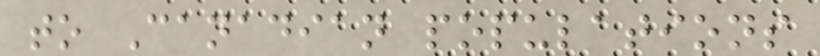to Canadian populations
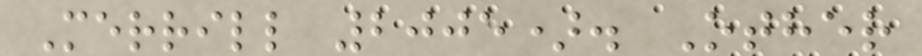Merrill 2005). Other
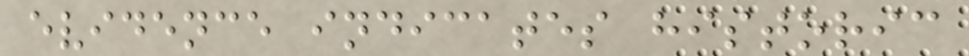evidence indicates historic
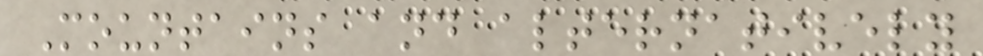Mountains and alternatively
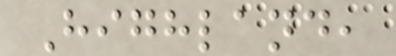Highland,
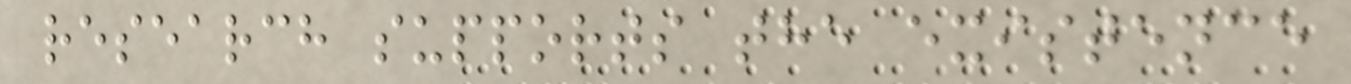research supports the existence
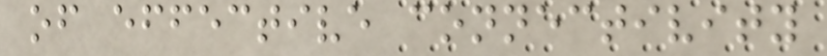of effective connectivity
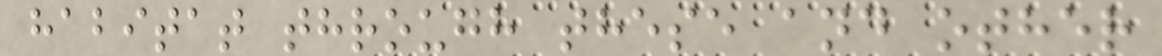habitat through these and other
